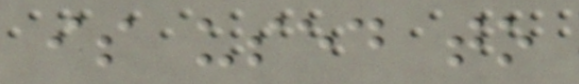is used to
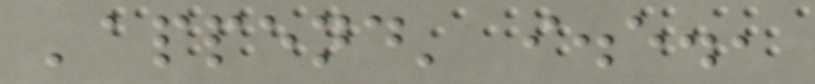'append' i.e.,
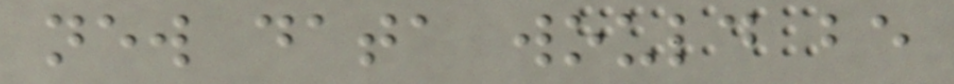new data would be
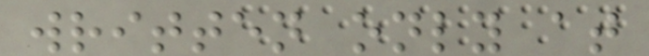written only at
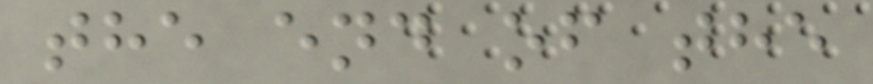the end of the
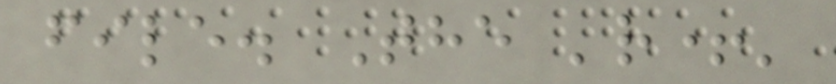file. The 'r+'
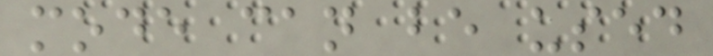mode can be used
